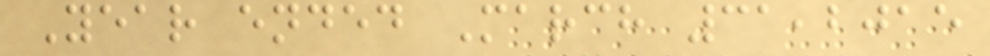Year ended March 31,2015
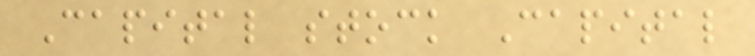Capital stock Capital
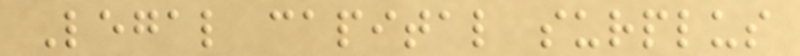Legal capital surplus
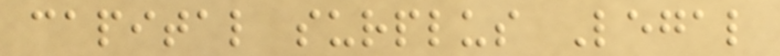capital surplus Legal
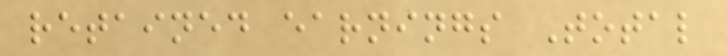retained earnings Total
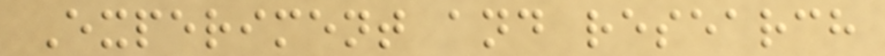Experiment and research
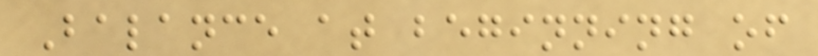Balance at beginning of
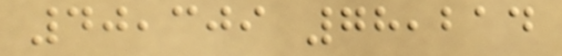40,309 78,214
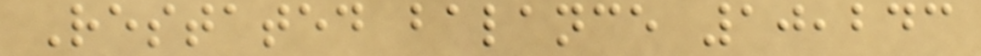Restated balance 10,243
